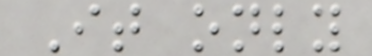It only
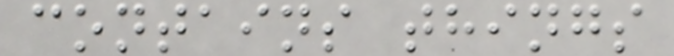contains things
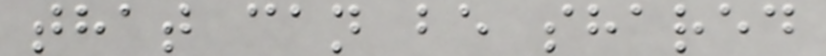that can be shared
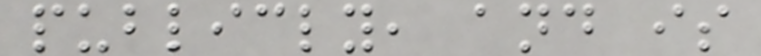publicly, and is
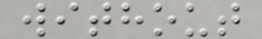without
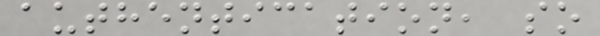authentication, so
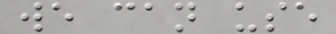we can use
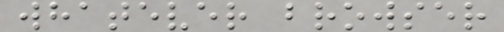whatever browser
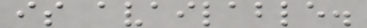is available.
